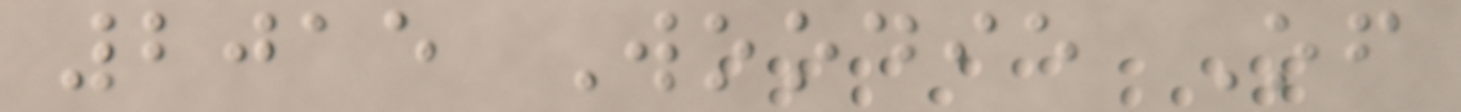2015 Woodie Of
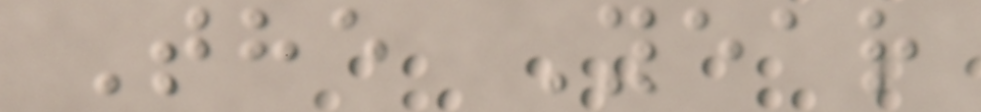The Year
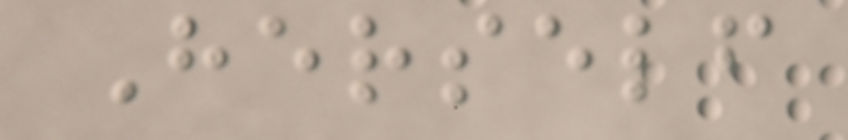Herself
